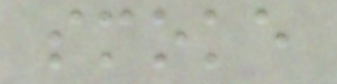smoke
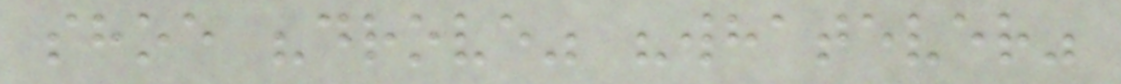shoe "drove" "whatever"
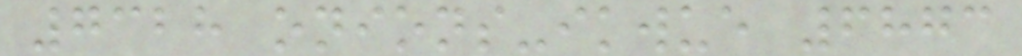7328 onions-ikwue 6873
